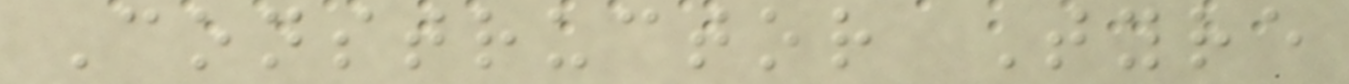Constructor Tyre
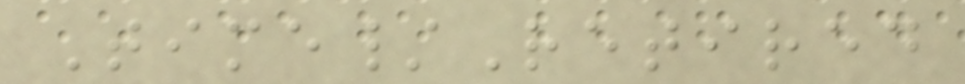Time/Retired
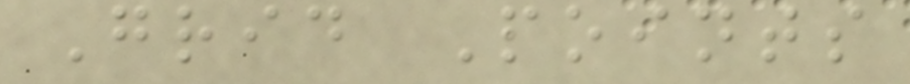Grid Points
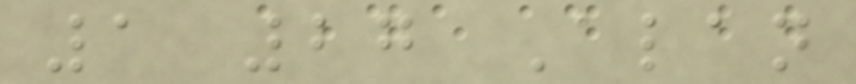1 27 Alan
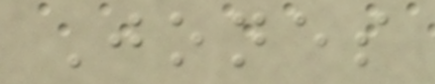Jones
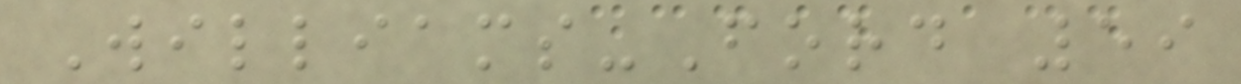Williams-Ford 59
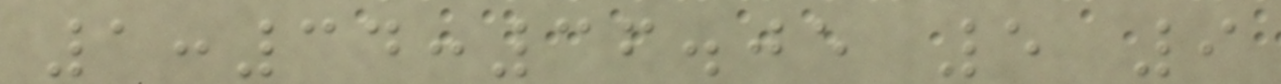1:34:36.05 5 9
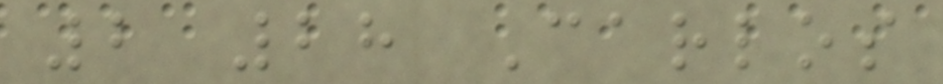2 28 Carlos
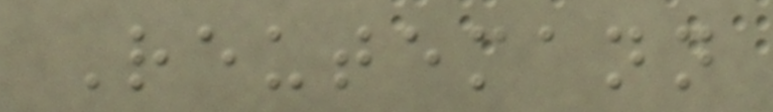Reutemann
